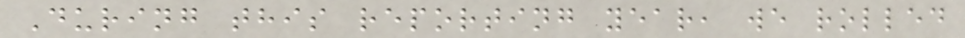During this reporting year, we rolled
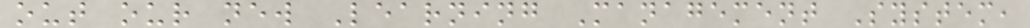out our new Learning Management System,
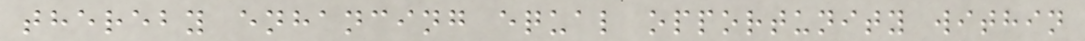thereby enhancing equal opportunity within
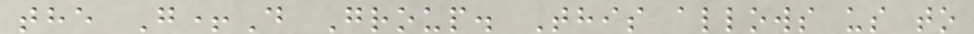the G+D Group. This allows us to
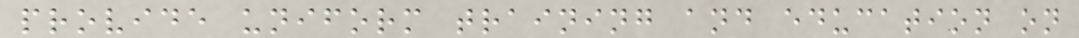provide uniform training and education on
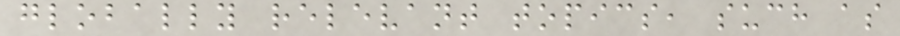globally relevant topics, such as
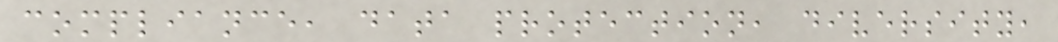compliance, data protection, diversity,
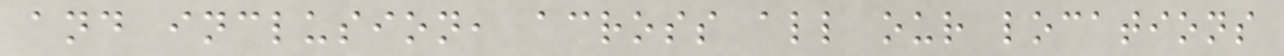and inclusion, across all our locations
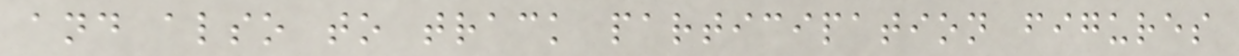and also to track participation figures
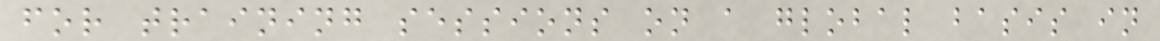for training sessions on a global basis in
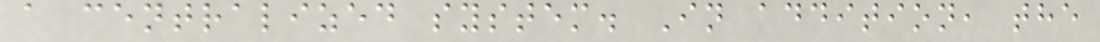a centralized system. In addition, the
